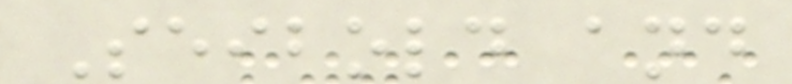Seibold and
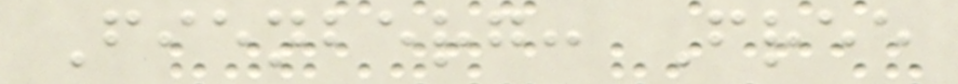Fienberg: Free
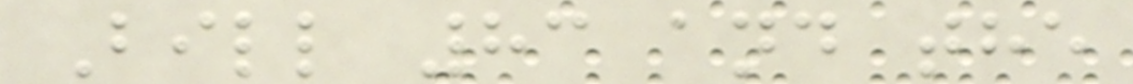Bill 83 and the
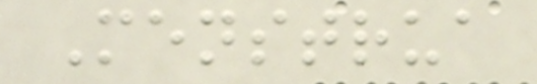Menstrua
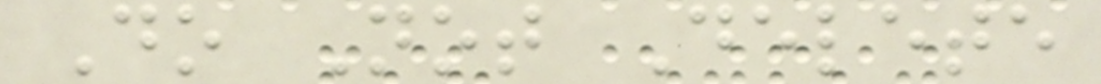Do Not Delete
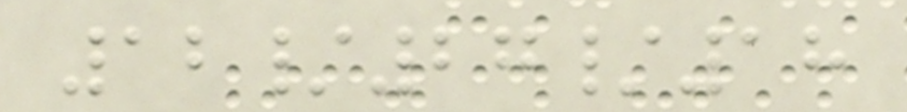12/27/18
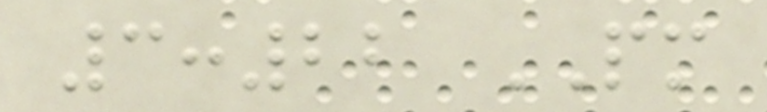3:22 PM
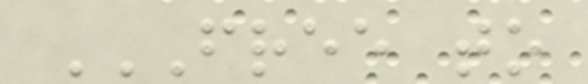FREE TO
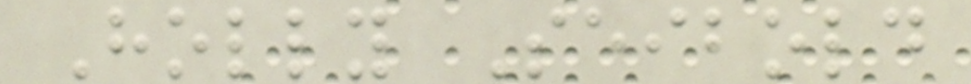Holly Seibold
